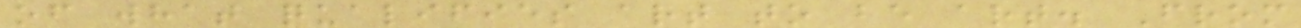of what qualifies art to be art. From
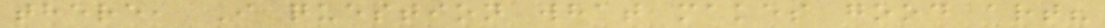there, I question what makes good art?
